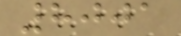8001
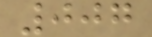007
